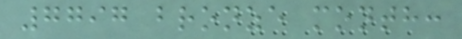7797 bronze month:
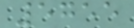5755
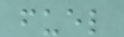fuel
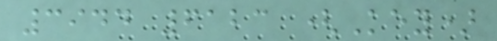3944 6123 (Key)
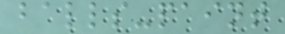balls-paint
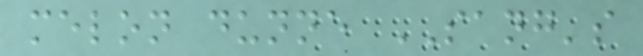melon dunne SANG's
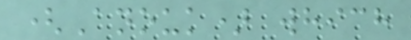(Anouk) which
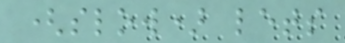(slow) lets
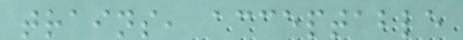trains, acceptable
